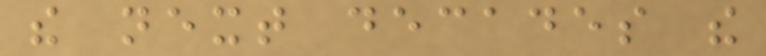the next decades the
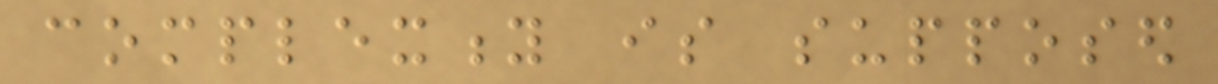complexity is supposed
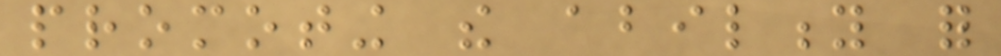promoting the ability for
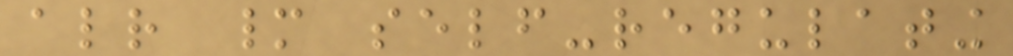already many self-regulating
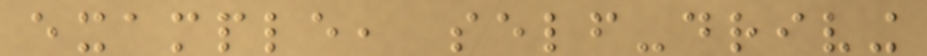example, self-driving
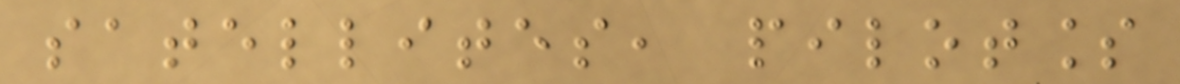satellites, pilotless
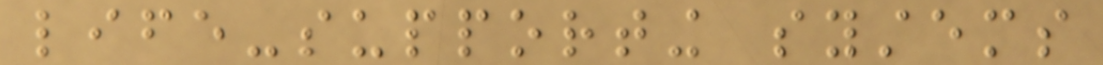life-supporting systems
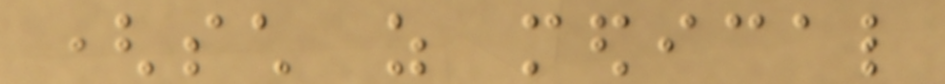(such as medical
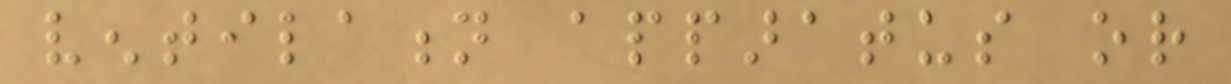ventilation apparatus or
